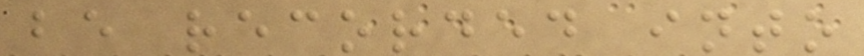be recorded into
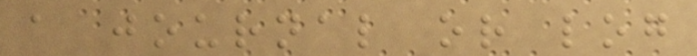a journal or log
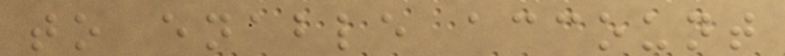to enable account
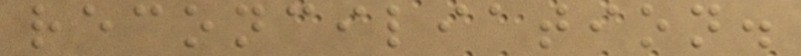reconciliation.
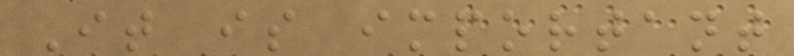It is important
